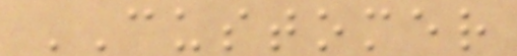CUSTOMER
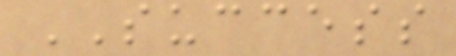SUCCESS
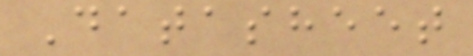Datasheet
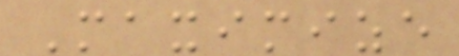Maximize
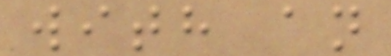with an
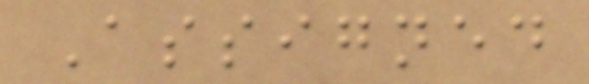Assigned
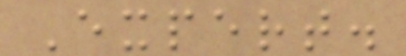Expert.
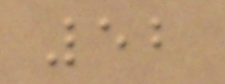52
